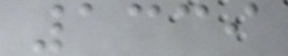1339
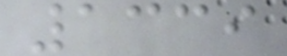1339
